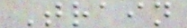Train
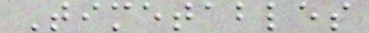Timetables
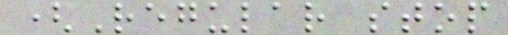(Regular stop
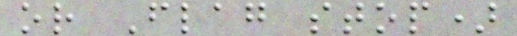or Flag stop)
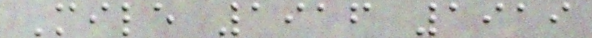Mile 1916 1919
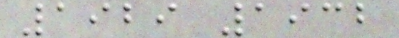1929 1932
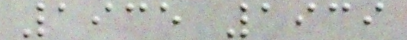1935 1939
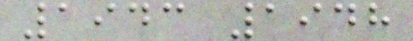1943 1948
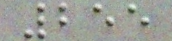255
